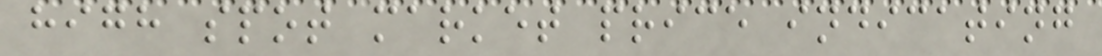high spot market price indicating
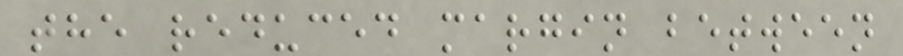the reduced margin between
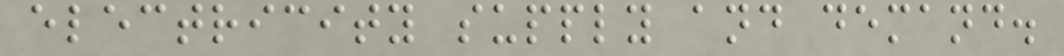electricity supply and demand.
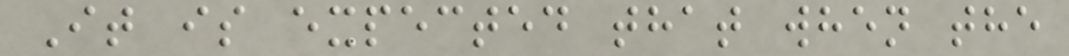It is expected that when the
